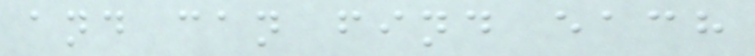and can find each
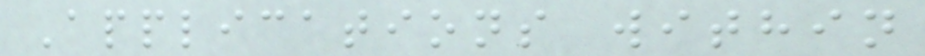Applications within
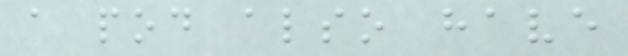a pod also have
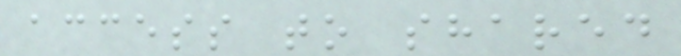access to shared
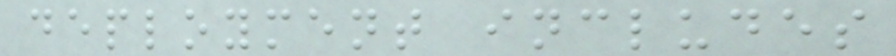deployment includes
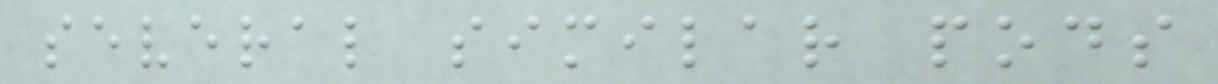several similar pods
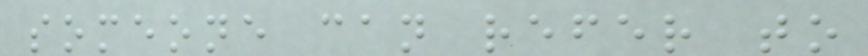someone can refer to
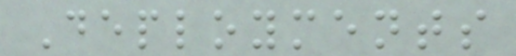Deployments
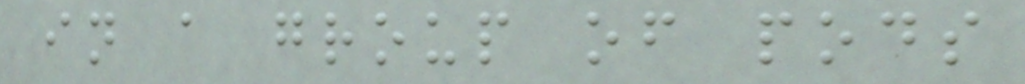in a group of pods
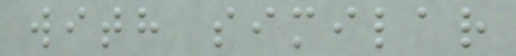with similar
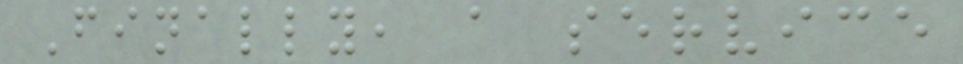Finally, a service
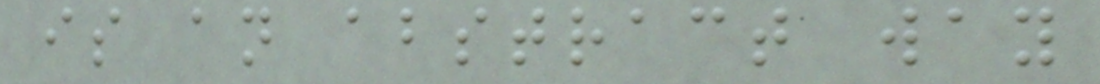is an abstract way
